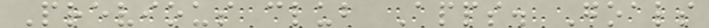Previous club Apps. Goals
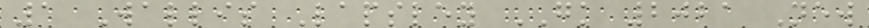1 Wallis Lapsley GK 2021 New
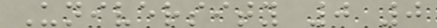University 0 0
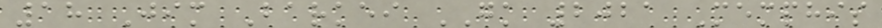18 Jim Barkei GK 2021 Memphis
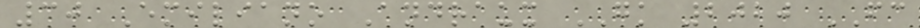30 Emiliano Andraux GK 2020 FC
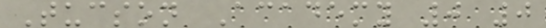Tucson Academy 0 0
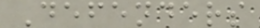Defenders
